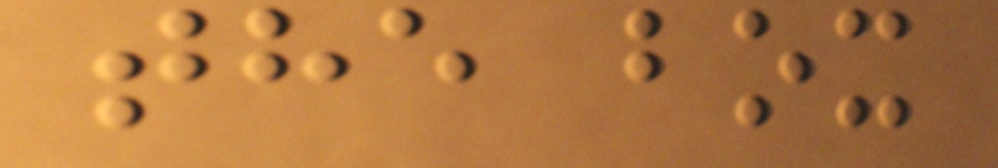the box
